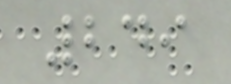249
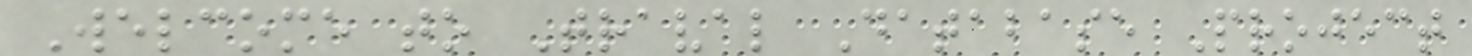Welcome to Traval Database Project
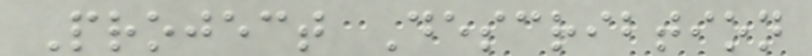Project Describtion
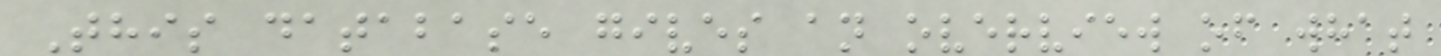This database gives an overview of what
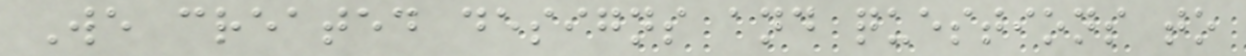We created designs and questions to
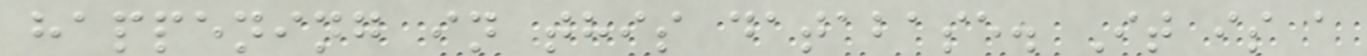happening in this database. It is a
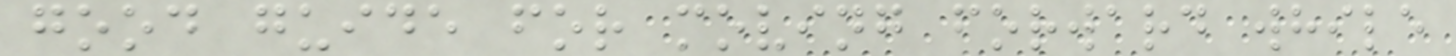good guide for moving forward while
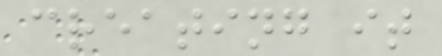creating it
